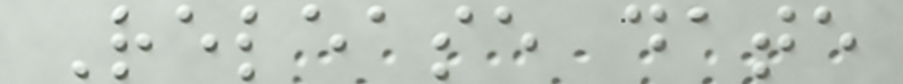Release date
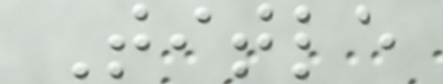Title
